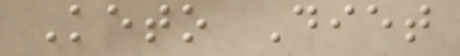Keto Diet
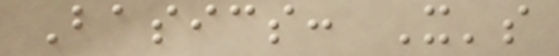Basics: It's
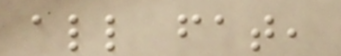all fat,
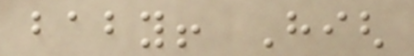baby! High
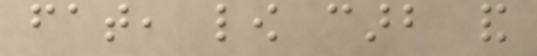fat, low carb and
